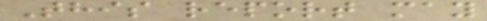This report may
